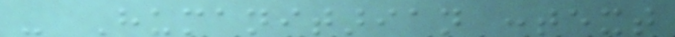- Humanitarian context
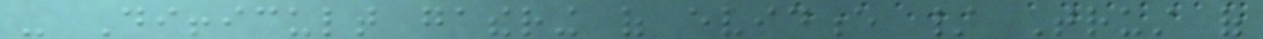- Difficult gathering of evidence / Trust of
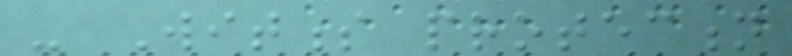- Witness protection
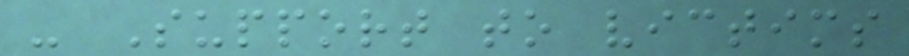- Support to victims
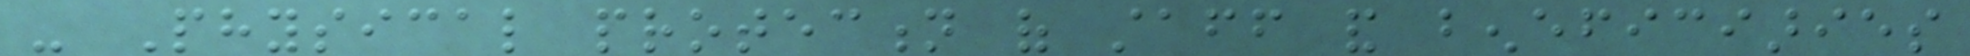- Physical protection of staff and beneficiaries
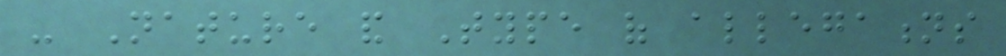- Nature and Type of allegations
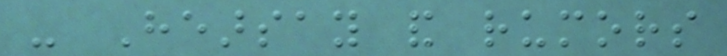- Hearsay and rumors
